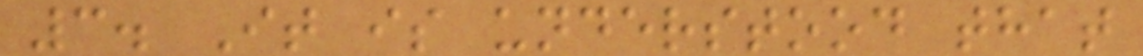3. It is understood that
